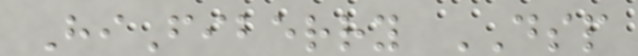HiFiberry DSP
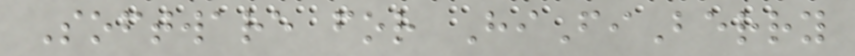Software for HiFiBerry
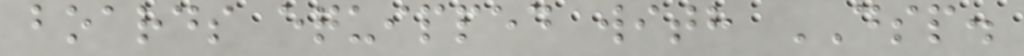boards equipped with DSP.
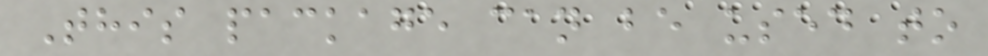This package can be used to
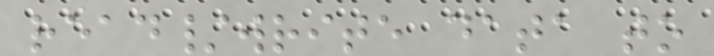read/write data to
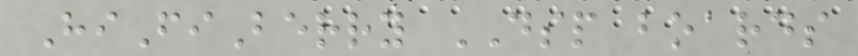HiFiBerry DSP boards
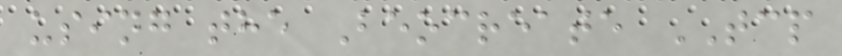using the Beocreate TCP
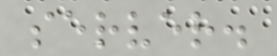server.
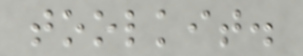toolkit.
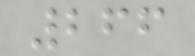266
